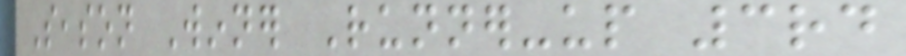Season Winner Runner-up 3rd
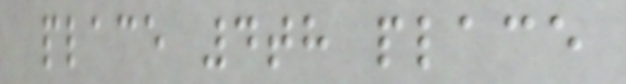place 4th place
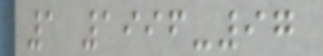1 1996-97
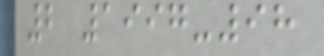2 1997-98
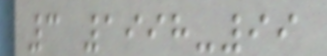3 1998-99
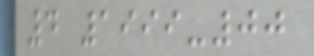4 1999-00
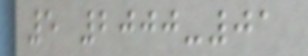5 2000-01
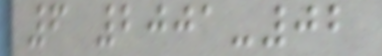6 2001-02
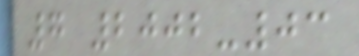7 2002-03
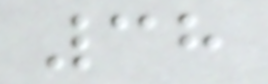38
